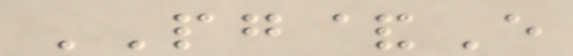PG&E
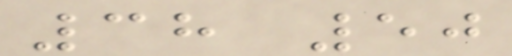38 50
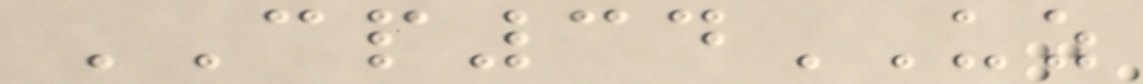CP34UZ
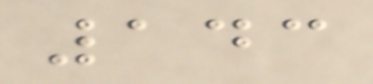143
